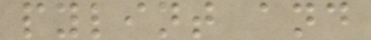pylint and
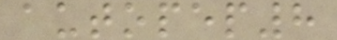autopep8
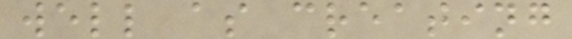well as creating
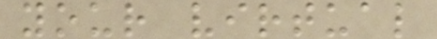your virtual
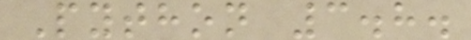Python 3.8.
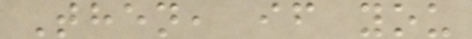Then, if you
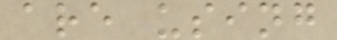are using
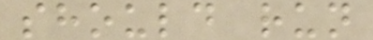should run
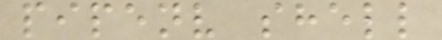pipenv shell
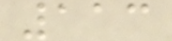113
